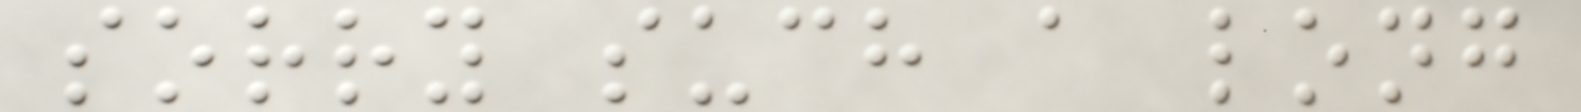sorry such a long
